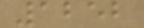1252
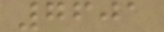7601
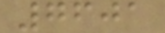7601
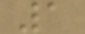1
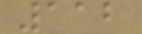112
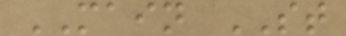MAIN ST
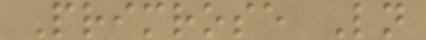Primrose Ln
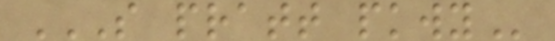S PRATT PKWY
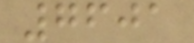7601
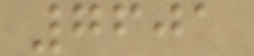7601
